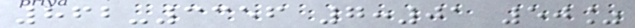862-3356 7:01 50%
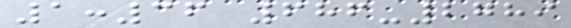1:36 686-2789
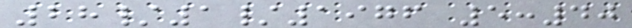28/1/1976 5:40
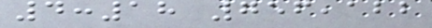4:18 756,122
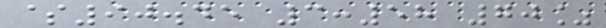$90.45 3:58 70%
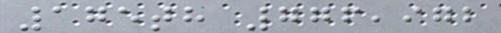175th 776,972
